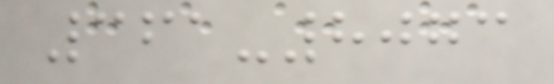361-8073
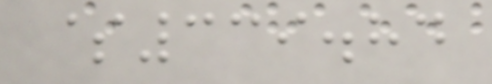$339.84
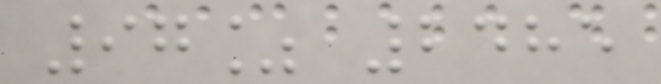97% 2485
